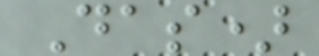Das)
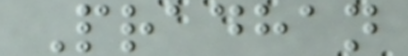Pradhan
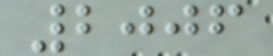2006
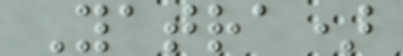Yatra)
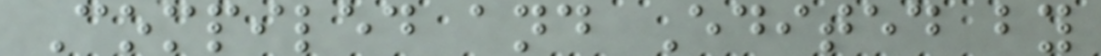Compiled and Edited by
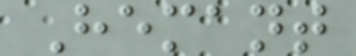Hemant
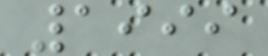1999
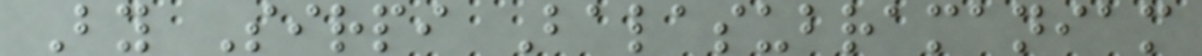By Sirpi Balasubramaniam
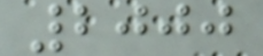2000
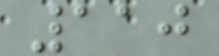110
